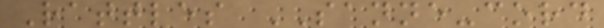Rattles SANNE-cord
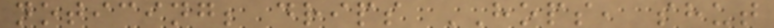noticing; drips HOPS, shut
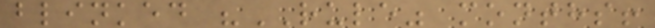blinked "RULE" months!
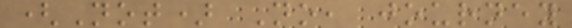(Not) No, journey
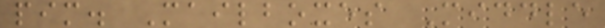pim. Mailboxes Middle
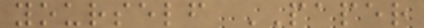yourself PAPER
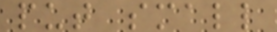put small
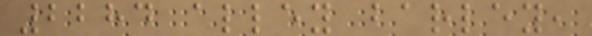2284 alley barley,
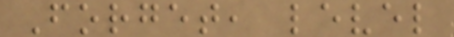Forget, level
